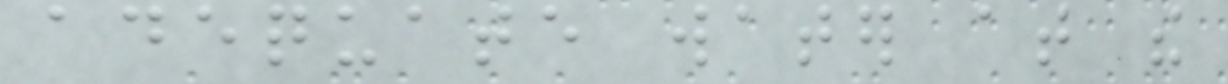adequate water at the
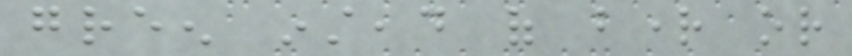green instead of bright or
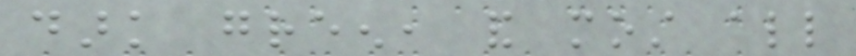dark green, and most all
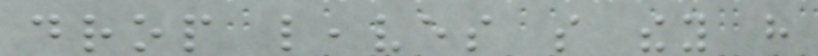drop leaves so they have
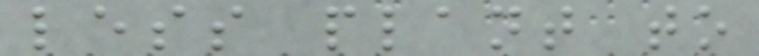less plant to
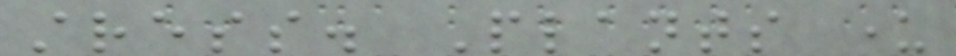stress. Plants under
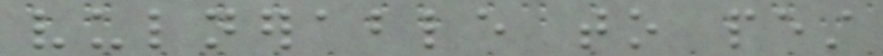vulnerable to pest
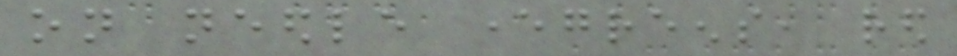on needle evergreens, red
